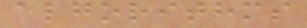algorithms
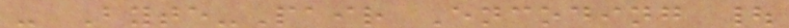- Byte-Pair Encoding |
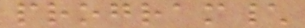program\
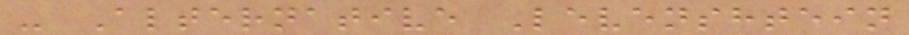- Alternative Levenshtein
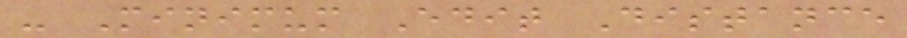- Minimum Edit Distance
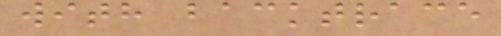with backtrace
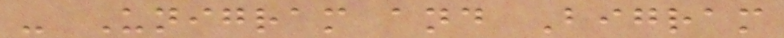- Unigram and Bigram
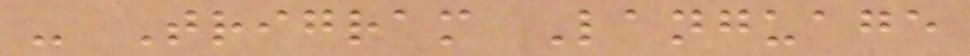- Trigram Language
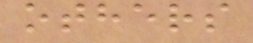others
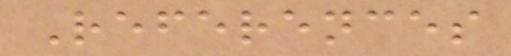References
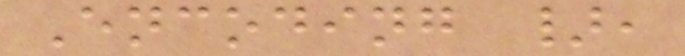Encoding },
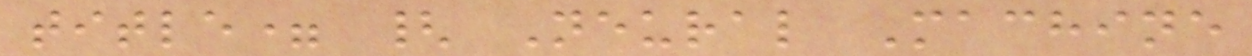title= { Neural Machine
